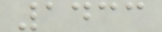1433
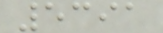5391
